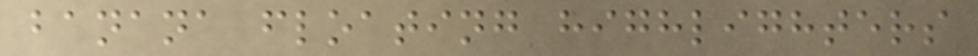banana floating highlighters
